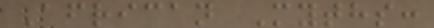African Myths:
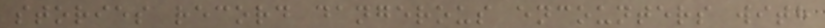stories record dangerous encounters with
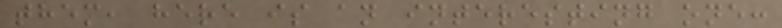them, here is an interesting one:
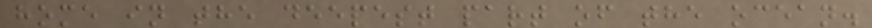home in the deepest part of the ocean.
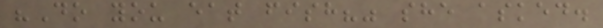"Do you eat fish?" she asked.
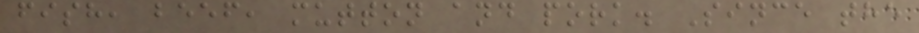fish, beef, mutton and pork. Since the
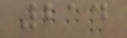214
